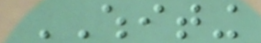WHITING
